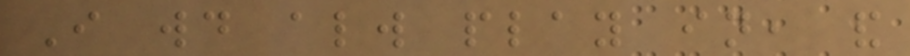I would always play in, and
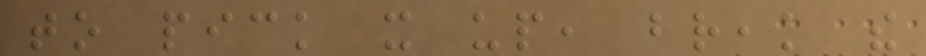to pick it up, break the
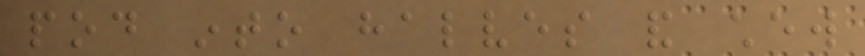pod into halves and chew
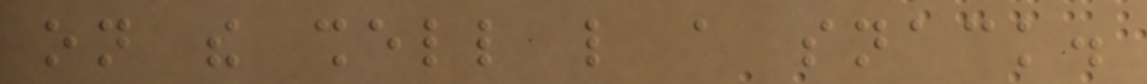on the shell like a snack.
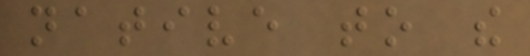native to the
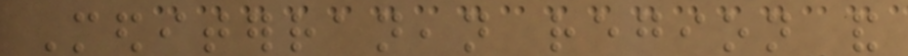Mediterranean region and
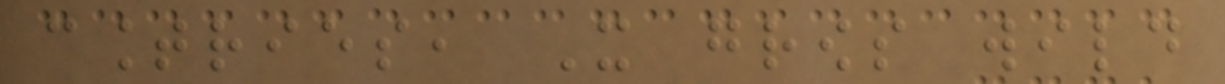countries, It grows wild
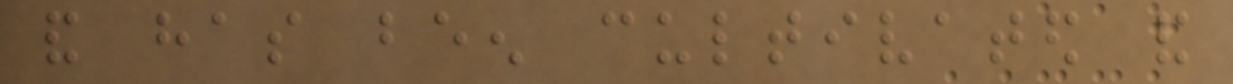and has been cultivated and
